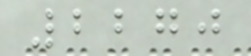2270
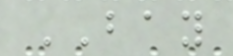BAY
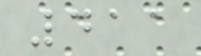411
